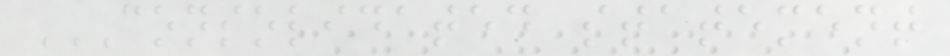CONSOLIDATED STATEMENT
